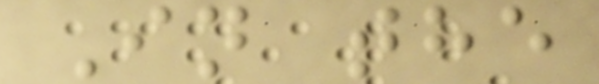In the
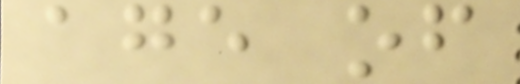age of
